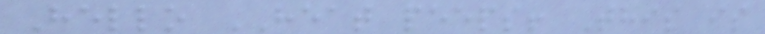Hello HEAT peeps! This is
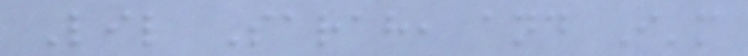Lil Sarah, and I'm
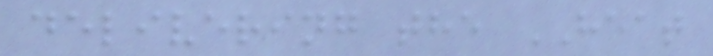delivering the HEAT
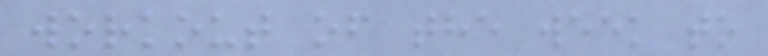workout of the week to
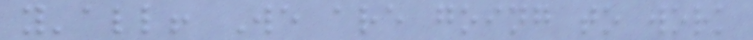y'all! We are going to work
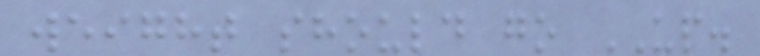weight should go UP.
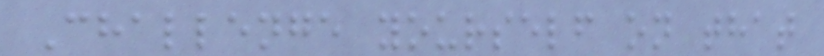Challenge yourself on that
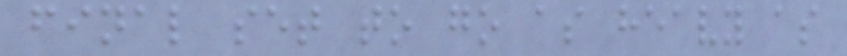final set to go as heavy as
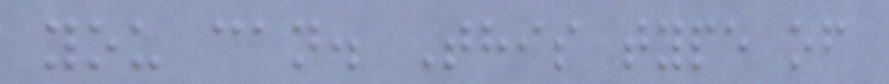you can. This type of
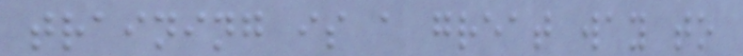training is a great way to
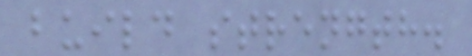build strength.
